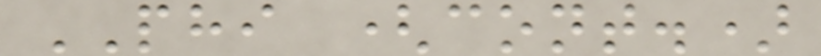PHI (cont.)
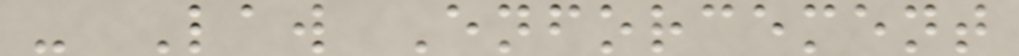- Law Enforcement
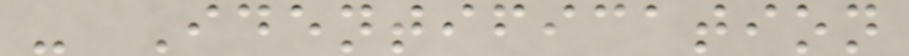- Identification
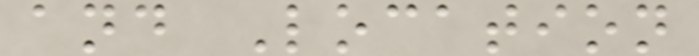and Location
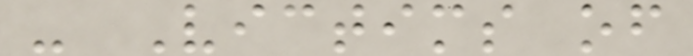- Victims of
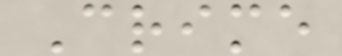Crime
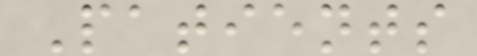Patients
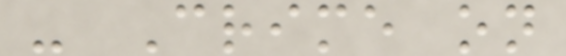- Crime on
